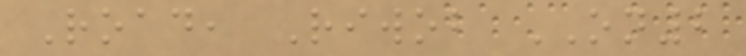Road, Riwob ON2
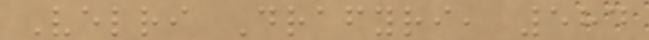Velri Drafyri, 584
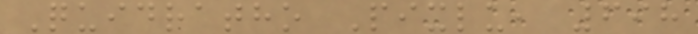Quidratho Pixlu, 698
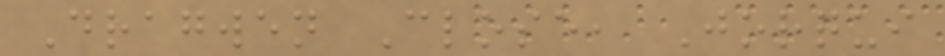Dragwen Close, Jorqui
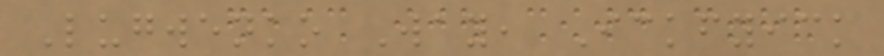Lugwenko Way, Ickfyick
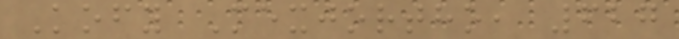Kofy Mexjortho, 627
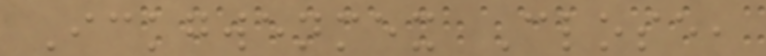Ickgwenmex Close,
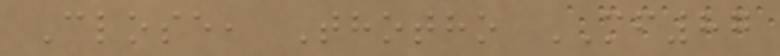Close, Thotho MF87
